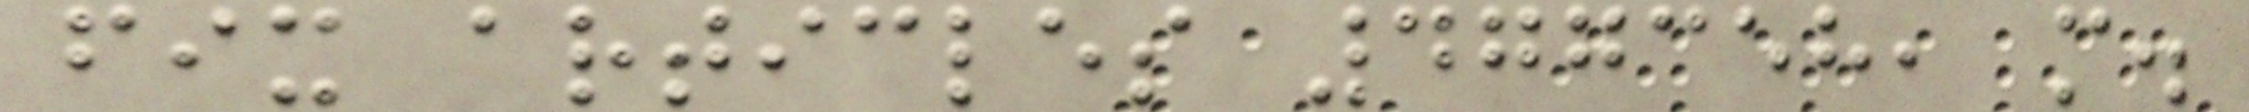fix articles 477358, m.
